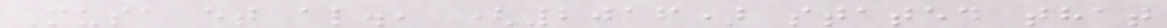Musa et al., (2016) stated that
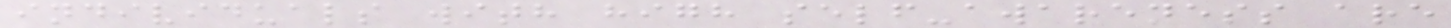individuals with high self-awareness are
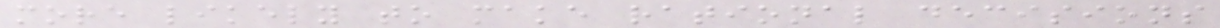more likely to make rational decisions
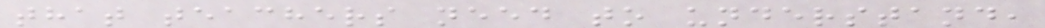that teachers need to understand,
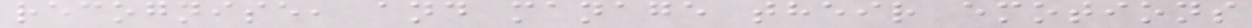recognise, and manage their emotions
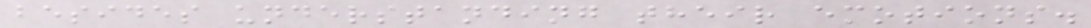besides understanding their emotions.
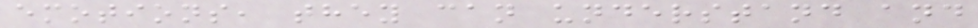emotions, they can understand and
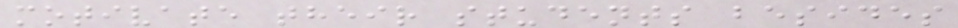motivate their students besides
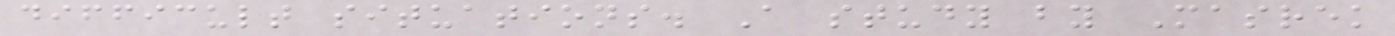difficult situations. A study by Masrek
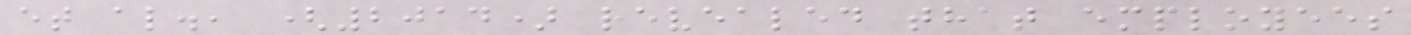et al., (2014) revealed that employees
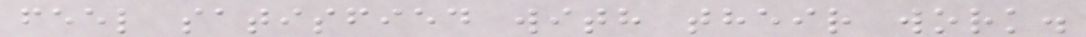feel satisfied with their work.
